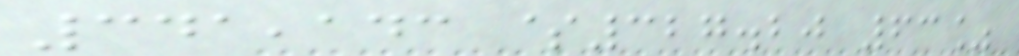341,143 $327.20 63%
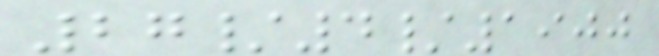27/4/1900
